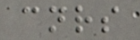cnrs
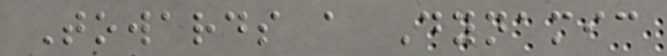Towards a Dynamic
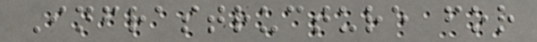Infrastructure for
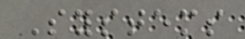Systems
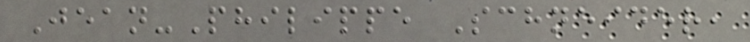Jean-Philippe Schneider,
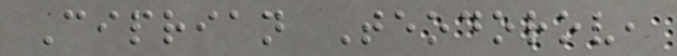Ciprian Teodorov,
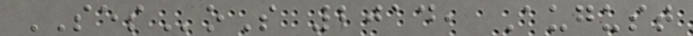SESoS 2014, August
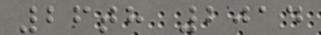26th 2014
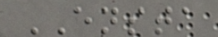ENSTA
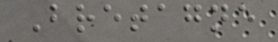Bretagne
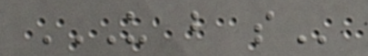U B S
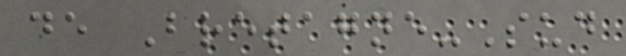de Bretagne-Sud
